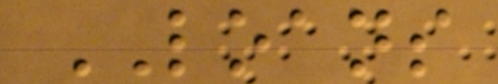LOANS
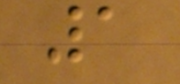1
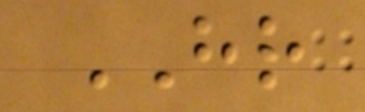HR
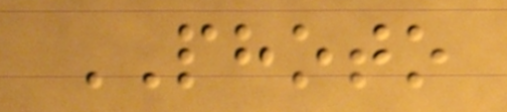PHOTO
